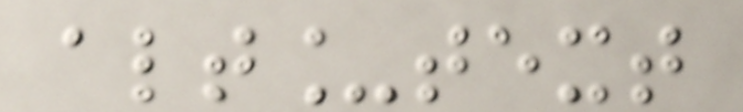alt_text
